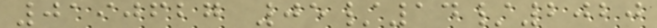0190627 05/14/2020
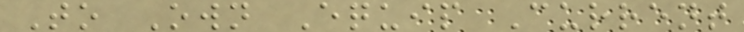To Own Equip Current
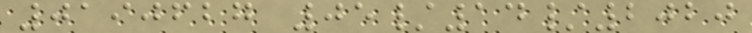0190627 05/14/2020
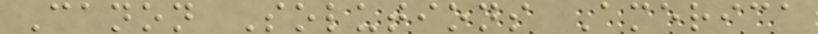Canon Solutions America
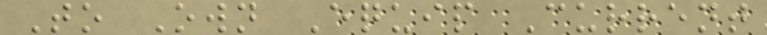To Own Equip Current
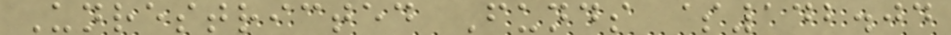Unrestricted Funds $142.04
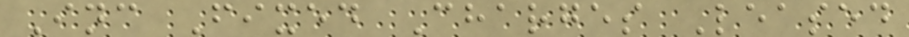Inc Fixed Charges Leased
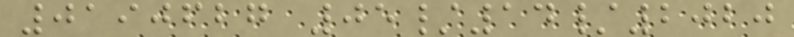0190627 05/14/2020
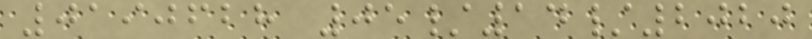0190628 05/14/2020
